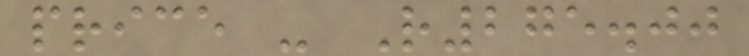price - R275.00
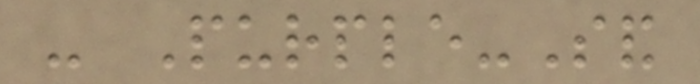- Purple-Sand
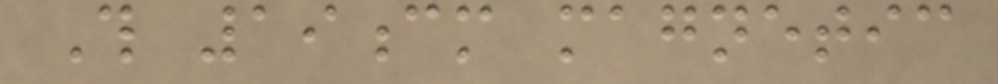This 19cm magnetic
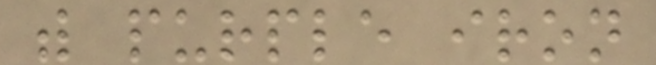with purple iron
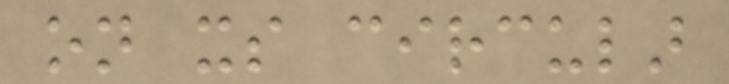on its circular
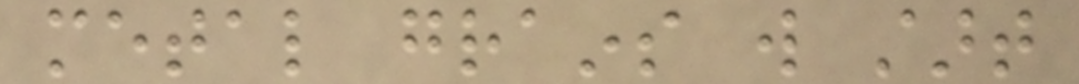metal grains will start
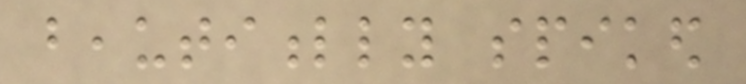beautifully spiked
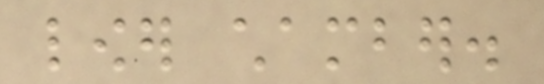lower chamber.
